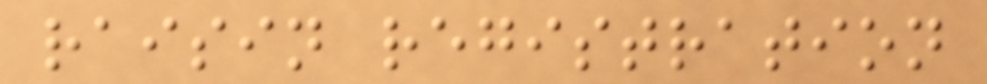raisin registration
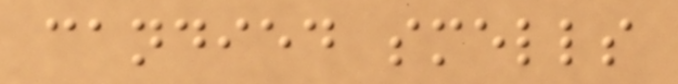candied smells
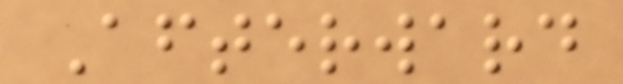Afterward
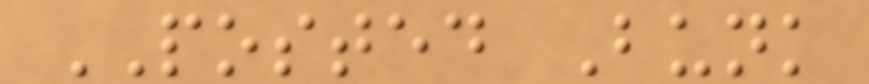POSTED Bunk
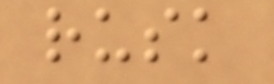rusk
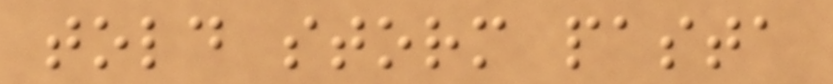told storm pasta
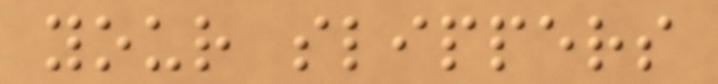your slippers
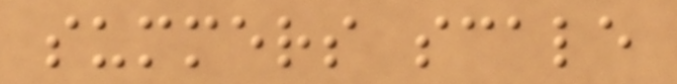summers scale
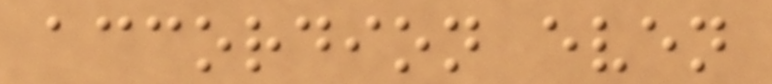accordion even
